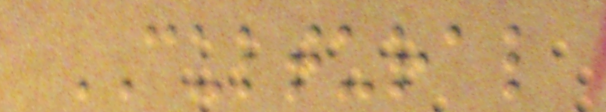CULTURAL
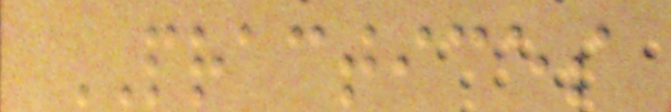PRACTICES
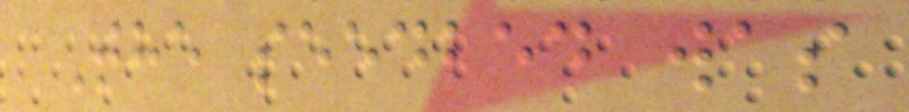The seedbed was
